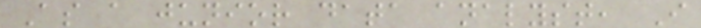As a junior data analyst, I
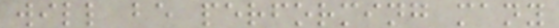will be performing many
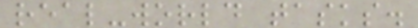real-world tasks.
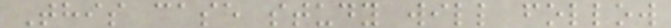This case study will follow
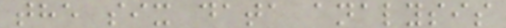the six data analysis
